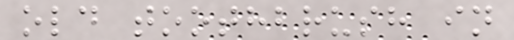old toothbrush in
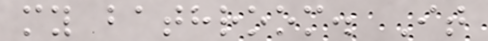my bathroom. It
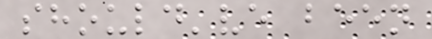should've been
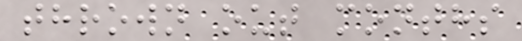thrown out months
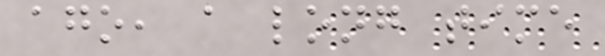ago, a long time
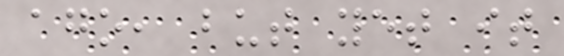ago, but yet it
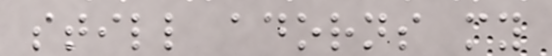still adorns my
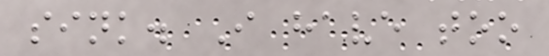sink. I have too
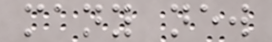many new
